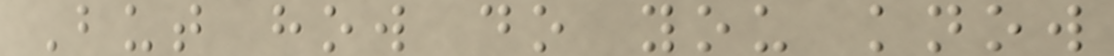But how do you know
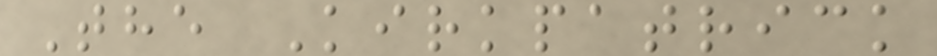The Kirkpatrick
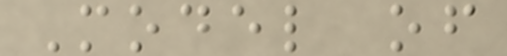Model of
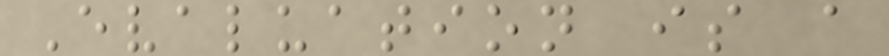Evaluation is a
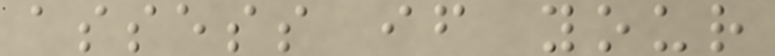assess if your
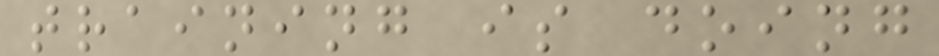training is doing
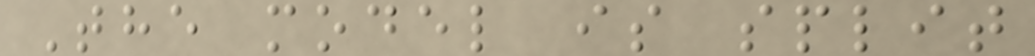The model is split
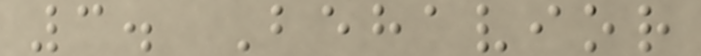3. Behavior
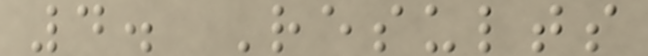4. Results
